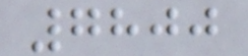7800
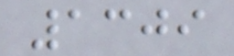1309
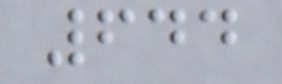644
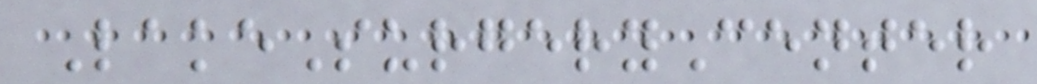LakeSurgeryCenter
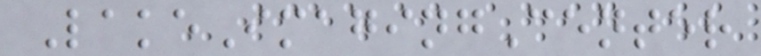LakeImagingCenter
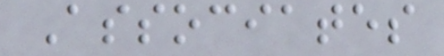Associates
